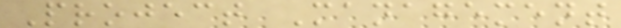Project Management
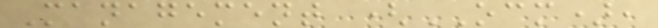Management (OCM),
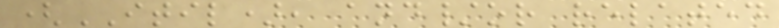(ITIL), and/or related
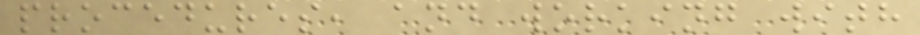procedures, and working with
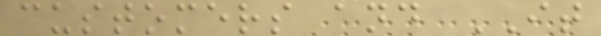customers and IT
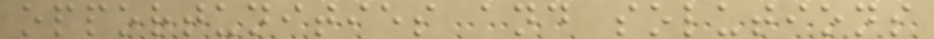opportunities and solutions
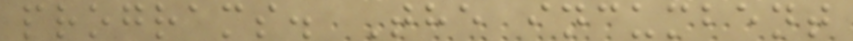programs. The incumbent
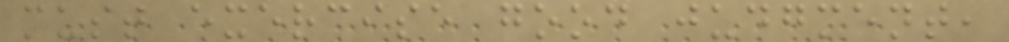must exercise good judgment,
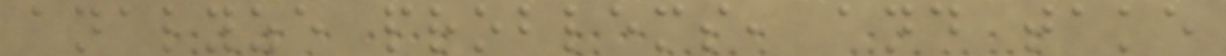analyze problems, and take
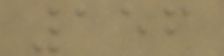156
